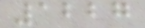1227
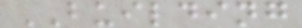BUILDING
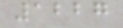1227
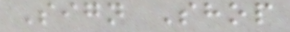Sign Shop
